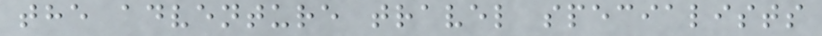the adventure travel specialists
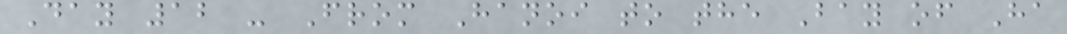Day 12 - From Hanoi to the Bay of Ha
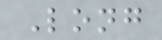Long
